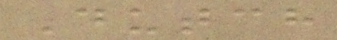Dutch
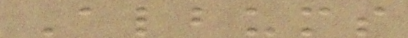Albums
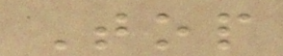Top
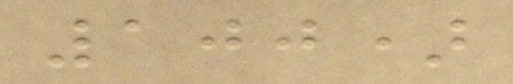100)
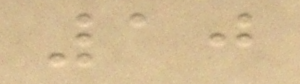10
